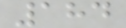184
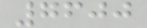7600
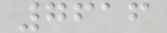7616
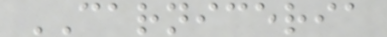CARNICERIA
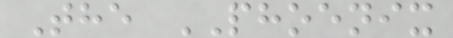The PHOENIX
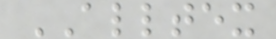ALLTEX
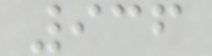936
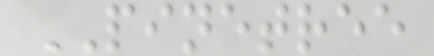PINETREE
